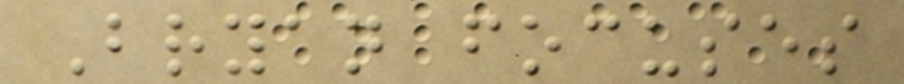Bryan focuses
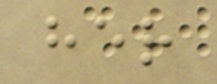her
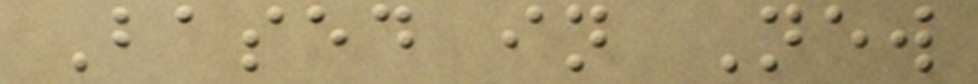Based in New
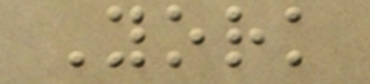York
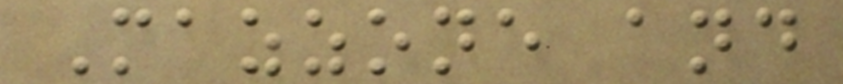Mazzone and
